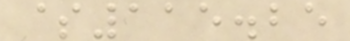$115.25
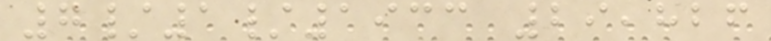7/1/1933 29,826
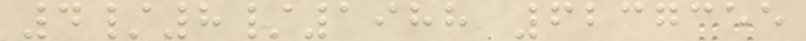4/8/1988 6237355
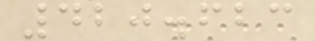420.623
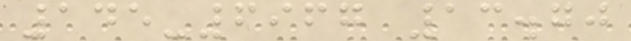145-6967 13.70
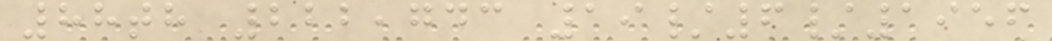88th 222,743 19/6/1956
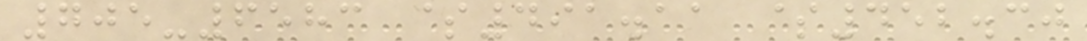705-6583 $491.11 $452.30
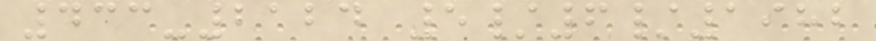433-2124 5/6/1982
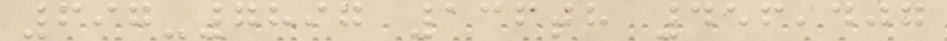697-7897 136th 456,407
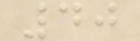40
